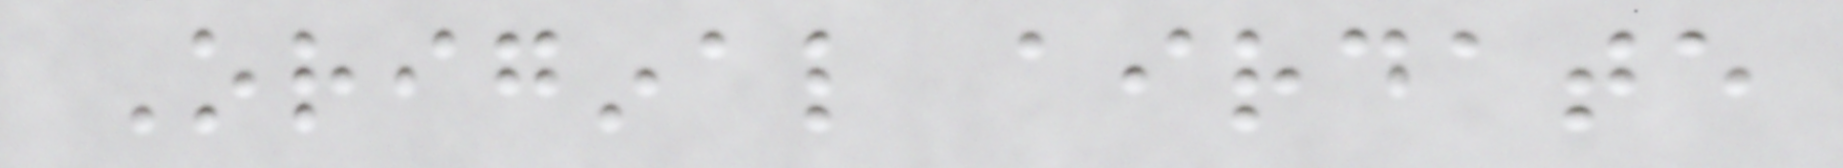Original airdate
